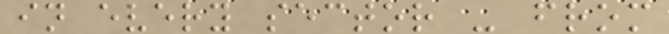in every sector - from
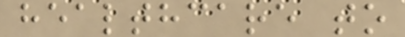healthcare to
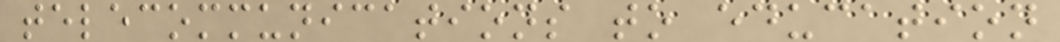telecommunications to education
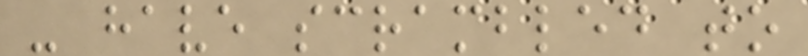- have scrambled to
